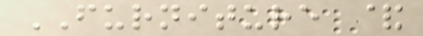FURNITURE &
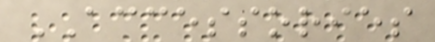ACCESSORIES
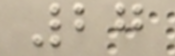27
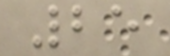25
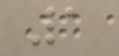1
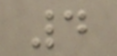4
